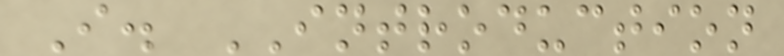I. INTRODUCTION
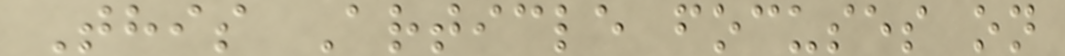This Article focuses on
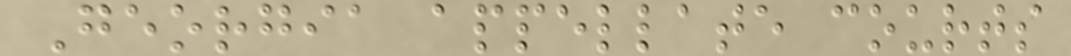Georgia appellate courts
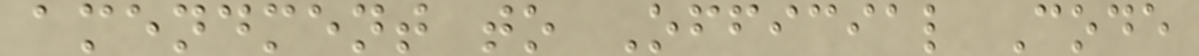amendment to Official Code
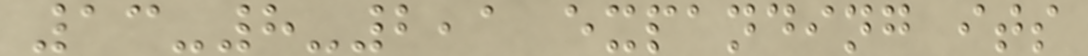13-8-2,1 expanding its
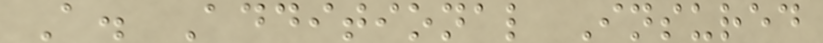A. Additional Insured
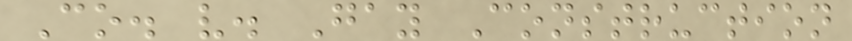Co. v. Gay Construction
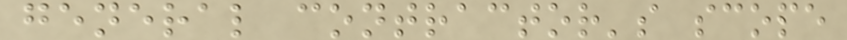general contractor's scope
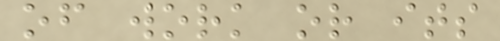of work or its
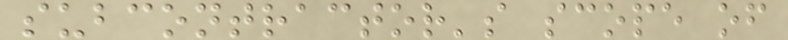subcontractor's scope of
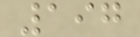197
